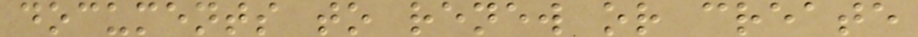documents to renew or create
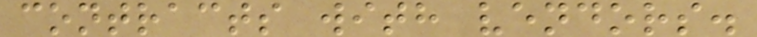contracts with vendors.
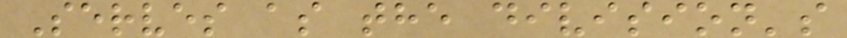Serves as the division's
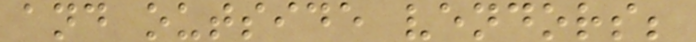and outside vendors;
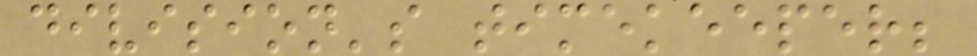division's timekeeper;
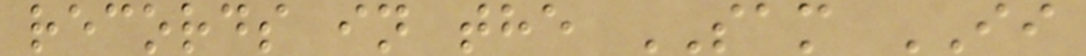records in the SAM II
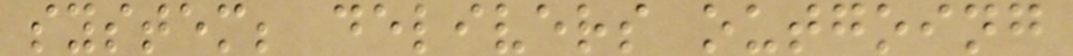system; delivers outgoing
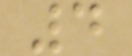4
